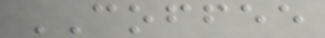COFFEE
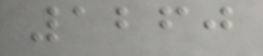1260
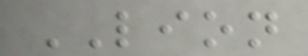LION
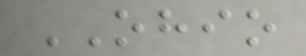OHIO
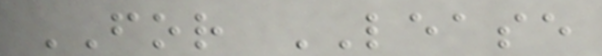FOR LEASE
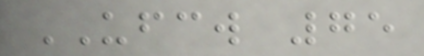UFCW 75
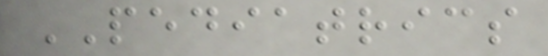PEDIATRICS
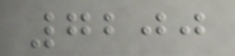7200
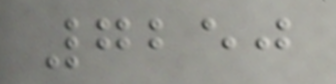7250
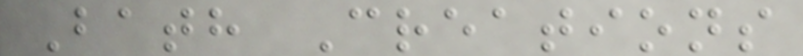Bath Creations
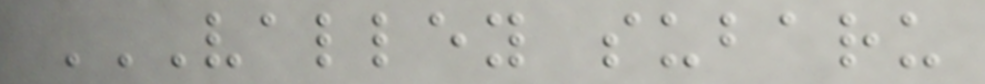VALLEY SUBARU
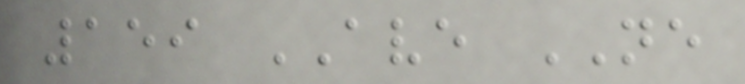159 AVE NE
